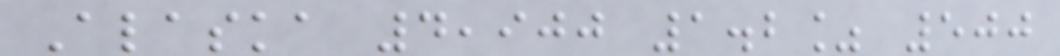Alaska 4,900 1.2% 500
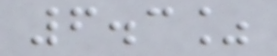6.3%
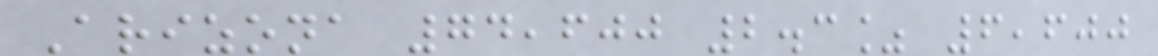Arizona 74,600 2.3% 6,600
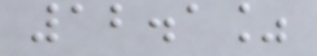12.1%
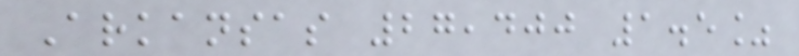Arkansas 27,400 1.5%
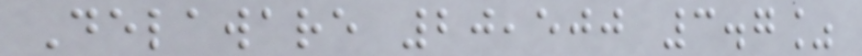Delaware 20,500 3.7%
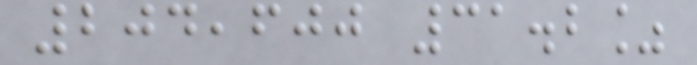204,600 31.2%
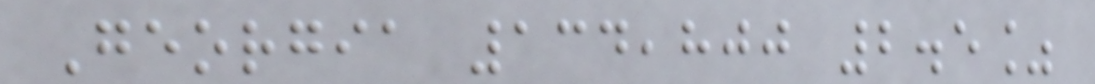Georgia 134,800 2.5%
